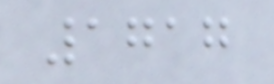1717
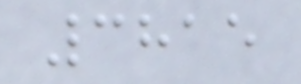3815
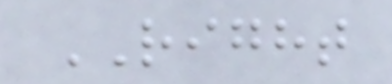RIGHT
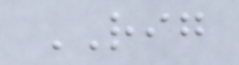RIG
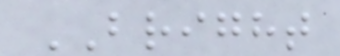BRIGHT
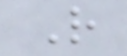R
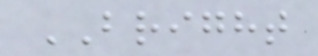BRIGHT
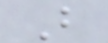B
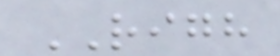RIGH
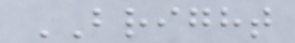BRIGHT
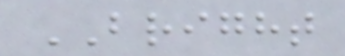BRIGHT
